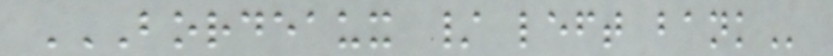BORDEAUX / LEFT BANK
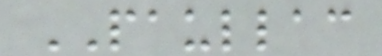PAULLAC
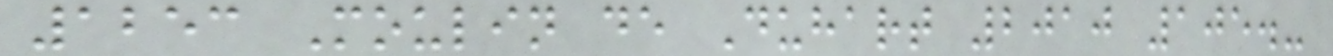1253 Moulin de Duhart 2010 105.-
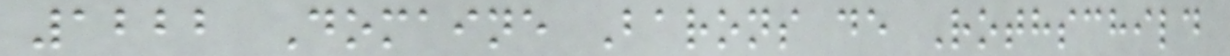1222 Domaine Barons de Rothschild
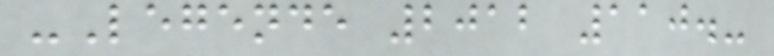-Legende 2012 110.-
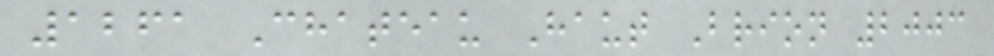1261 Chateau Haut Brion 2003
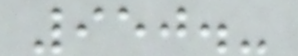950.-
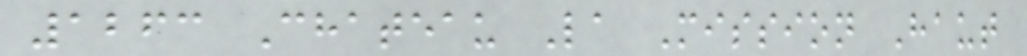1263 Chateau La Mission Haut
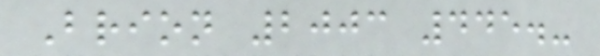Brion 2003 445.-
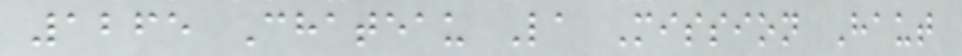1265 Chateau La Mission Haut
